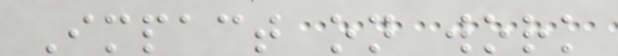Impact on work
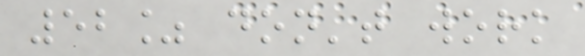52% don't work
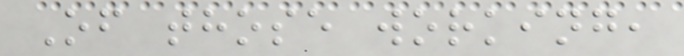Of those working,
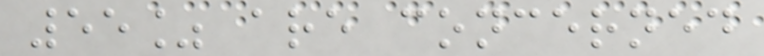55% are concerned
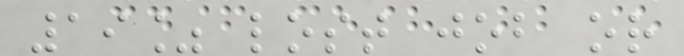19% lost job or
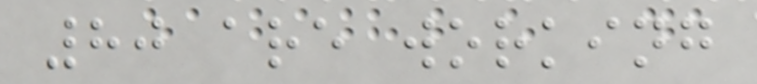80 are working
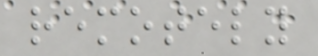remotely
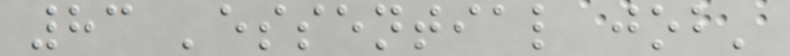83 'essential job'
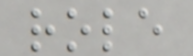role
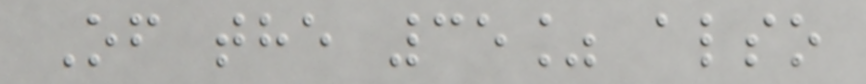Of the 35% also
